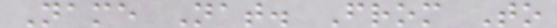Name Nat. From To
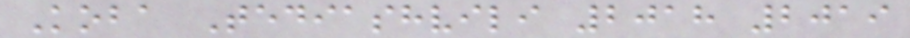Koba Tediashvili 2018 2019
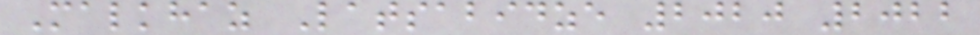Malkhaz Latsabidze 2020 2022
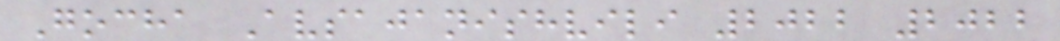Gocha Avsajanishvili 2022 2022
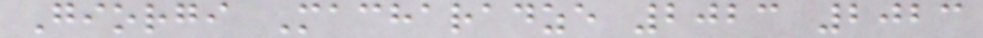Giorgi Macharadze 2023 2023
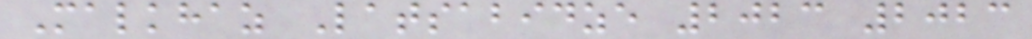Malkhaz Latsabidze 2023 2023
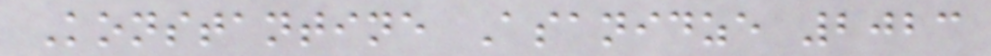Konstantine Asanidze 2023
